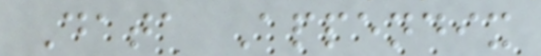Data Appendix
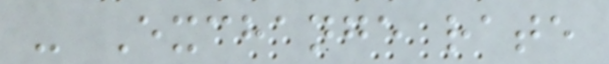- Exchange rate
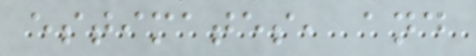estimates, and
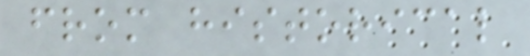from historical
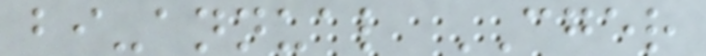bi-annual CGER
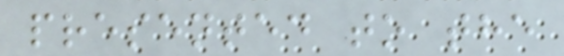presented to the
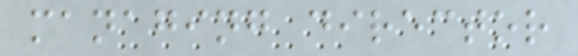managing director
